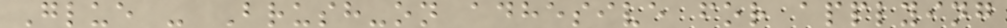Glue - Brush-on adhesive for applying
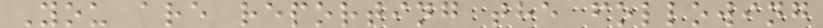You are reporting the following
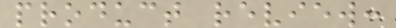product review:
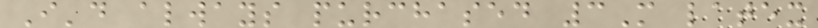I'd always purchased 3M latex
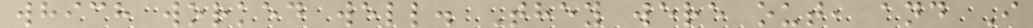which worked well. They were out, and I
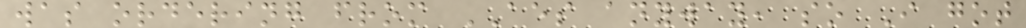was ordering from AES anyway, so I got
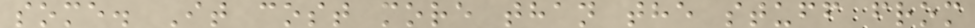some. It cost more than the stuff from
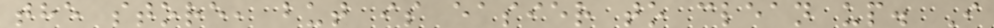the store, but is easier to clean up. I
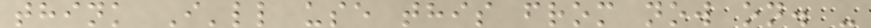think I'll use this from now on. -
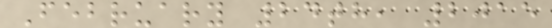February 24th, 2015
